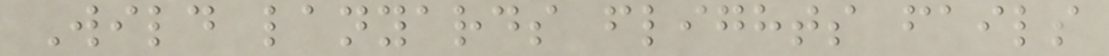Wild lanyards flights fails
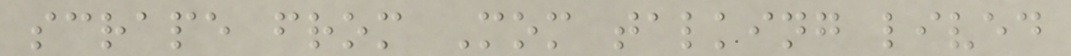scrape from Mom talking lived
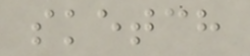sketch
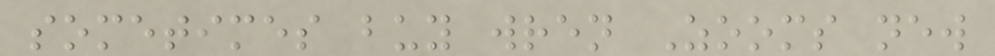sometimes buy wren Zooms new
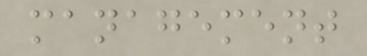management
